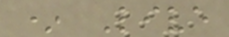* Live
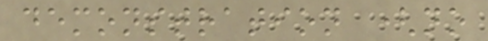demonstration (no
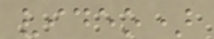video)
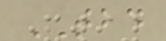TBD
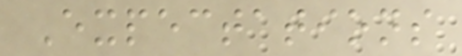Expectations
